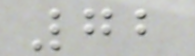72
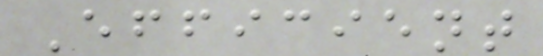Efficient
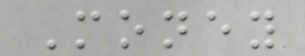Money
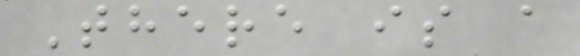There is a
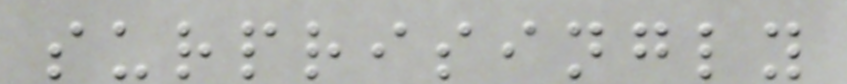surprisingly
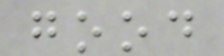good
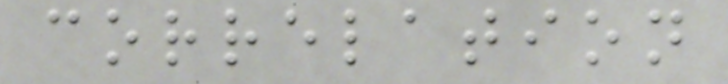correlation
